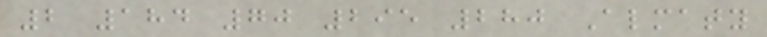2 184 70 295 280 Almaty
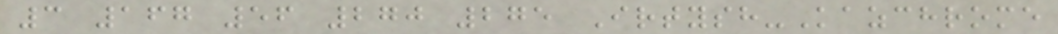3 167 56 270 275 Irtysh-Kazchrome
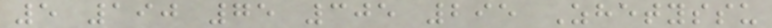5 190 75 305 295 Zhetyssu
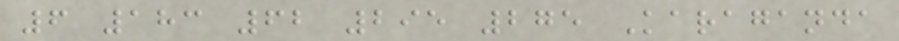6 183 62 295 275 Karaganda
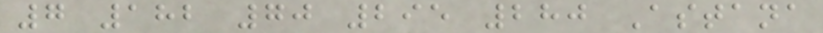7 182 70 295 280 Astana
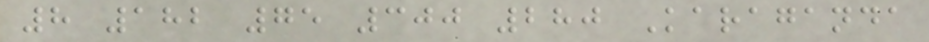8 182 75 300 280 Karaganda
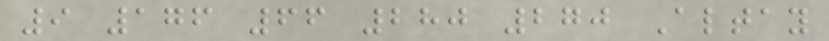9 176 66 280 270 Altay
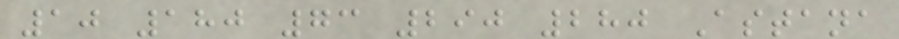10 180 73 290 280 Astana
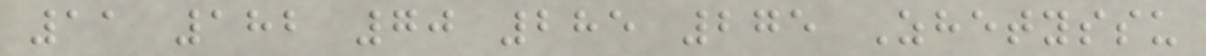11 182 70 285 275 Zhetyssu
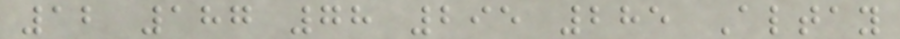12 187 78 295 285 Altay
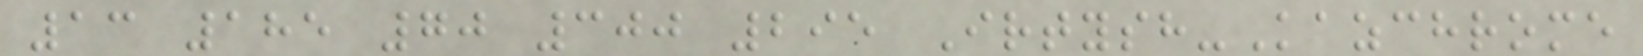13 185 70 300 295 Irtysh-Kazchrome
